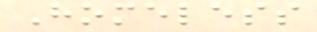Homeless
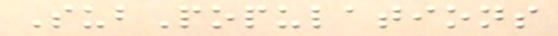SubPopulations
